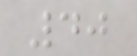40
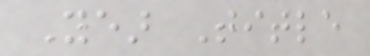Year Title
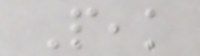Peak
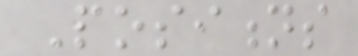Positions
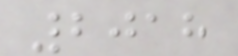2018
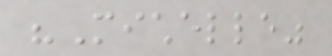"Michelle"
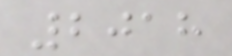2018
